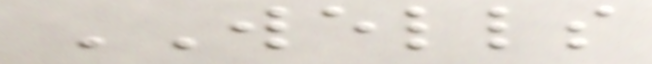WELLS
